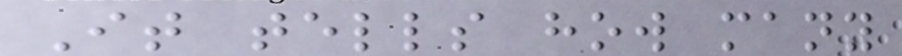It tells how many
